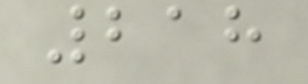218
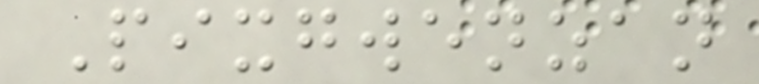Pixgwenzan
